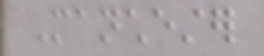Manchester
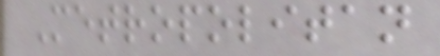Metropolitan
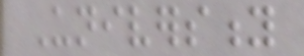University
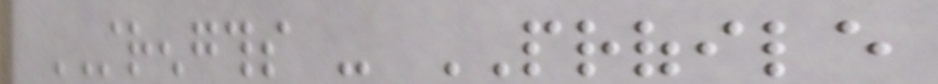STRENGTHS - PROFILE
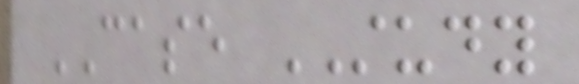CASE STUDY
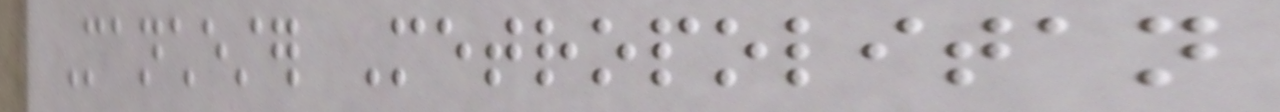Manchester Metropolitan
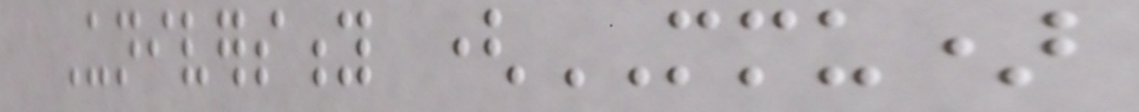University (MMU)
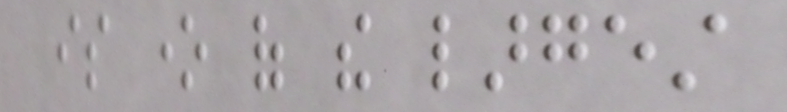is one of the largest
